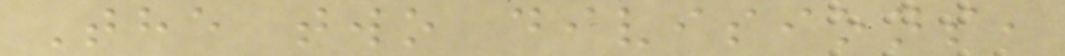The two divisions,
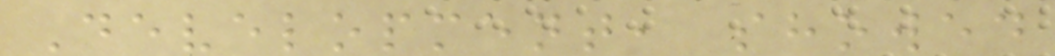Development, showed
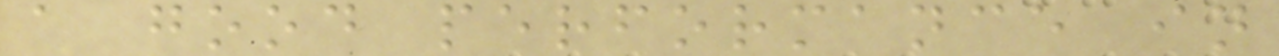a good performance in
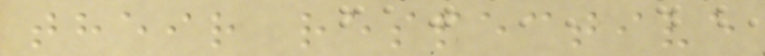their respective
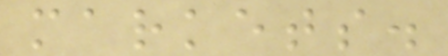markets.
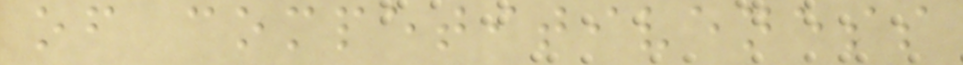of competitiveness
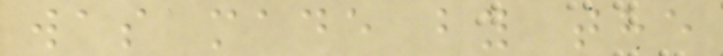was made by the
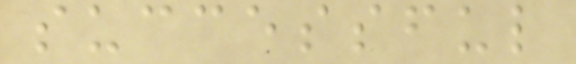successful
